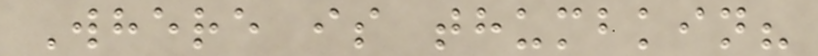Where is thumbkin?
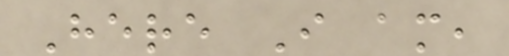Here I am,
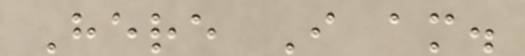Here I am.
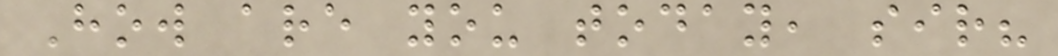How are you today, sir?
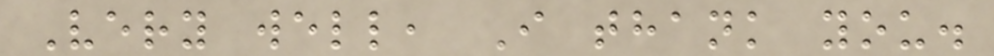Very well, I thank you.
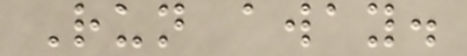Run away.
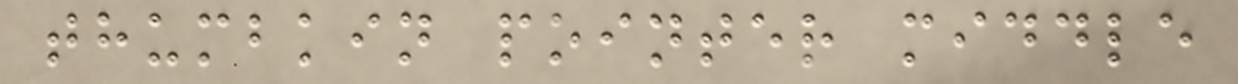thumbkin pointer middle
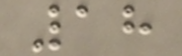18
